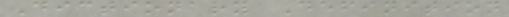Dictionary Definition
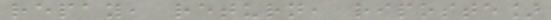repay, return, riposte]
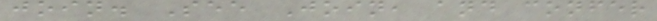join. See Join, and confer
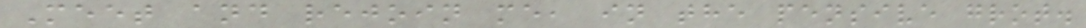Meet and rejoin me, in the pensive grot.
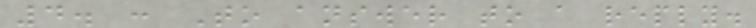4. : To answer to a reply.
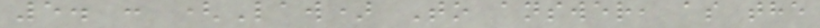5. : (Law) To answer, as the
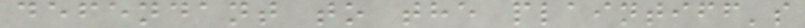defendant to the plaintiff's
